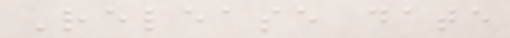Release date
